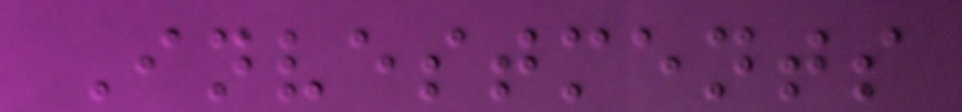Investments
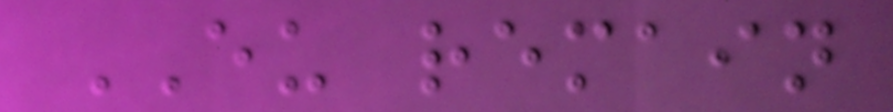EU remain
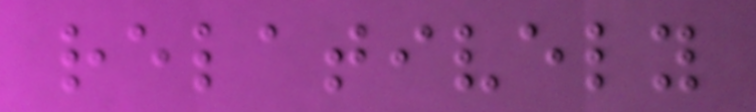relatively
